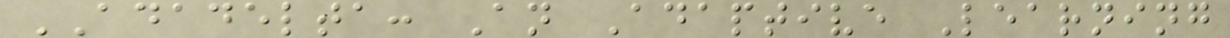ADADELTA: An Adaptive Learning
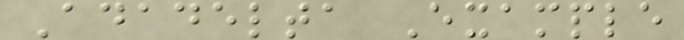Adadelta Example
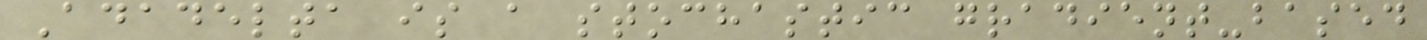Adadelta is a stochastic gradient-based
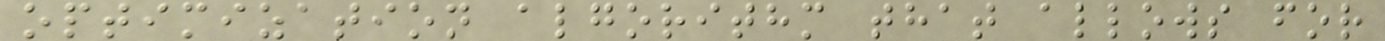optimization algorithm that allows for
